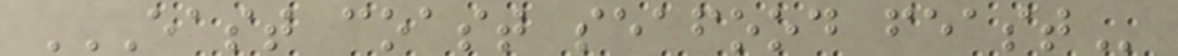EAST COAST SEAFOOD FEAST
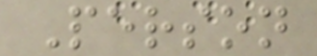Person
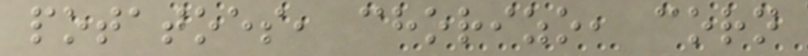potatoes, chorizo, corn
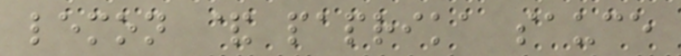lemon & paprika sauce
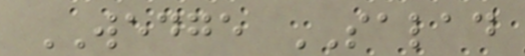WEDGE SALAD
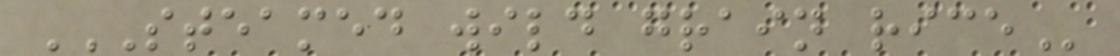STEAMED WILD GRAIN RICE
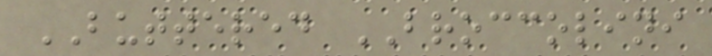BUTTERED BROCCOLINI
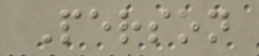Person
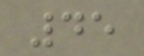45
